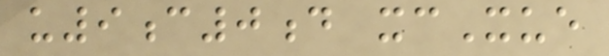u9c0d xcXue
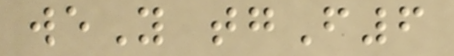weY tgF6
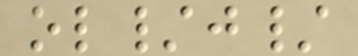ol/j/
